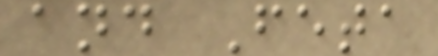and Feta
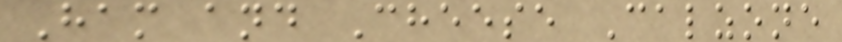Ham and Cheese Calzone
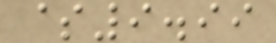$9.99
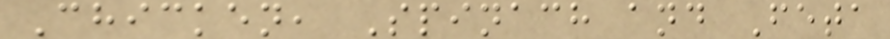Chicken, Spinach and Feta
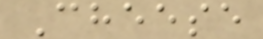Cheese
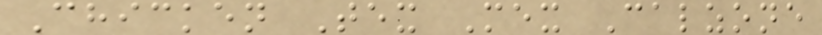Chicken Tex Mex Calzone
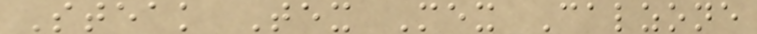Steak Tex Mex Calzone
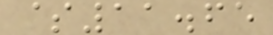$11.65
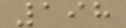198
